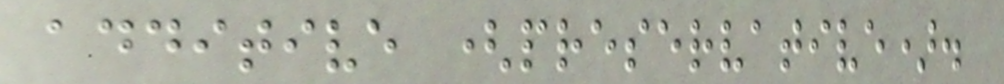additive (preservative).
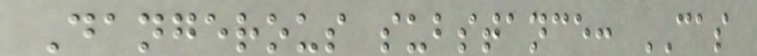Dangerous substance: CAS
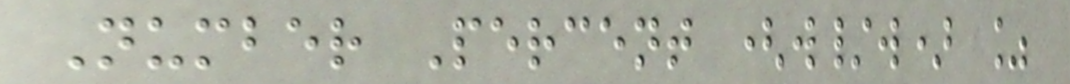Number Percent (w/w) %
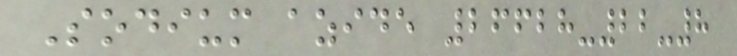Sodium azide 26628-22-8
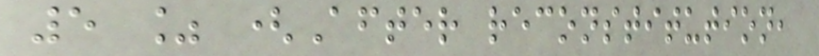5 % (After reconstitution,
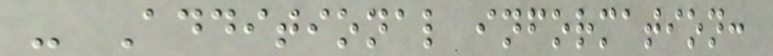- Additional information:
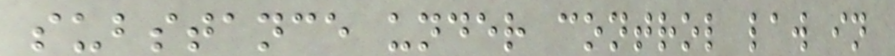substance under control law in
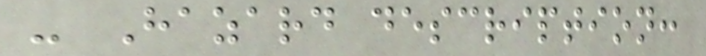- Hazard description:
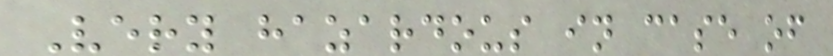Very hazardous in case of
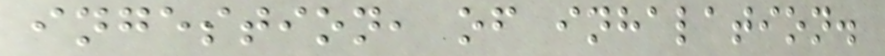ingestion, of inhalation.
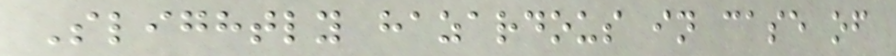Slightly hazardous in case of
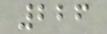226
